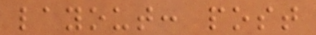layout: post
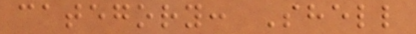category: Shell
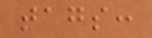tags:
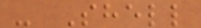- Shell
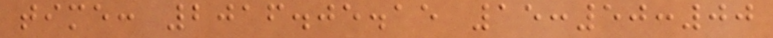time: 2016.05.15 15:50:00
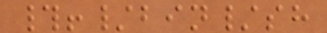#!/bin/sh
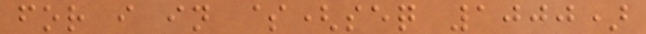for i in $(seq 1000)
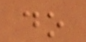do
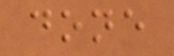done
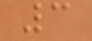3
